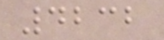4232
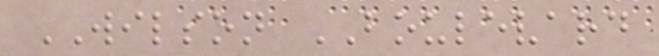WILSON BOULEVARD
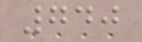740
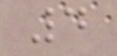4
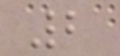2
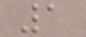1
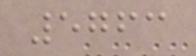5763
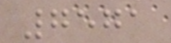7571
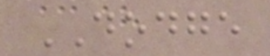DODGE
